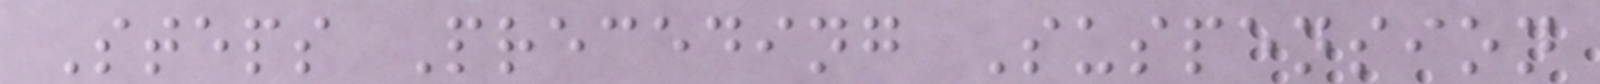Steps Preceding Suspension
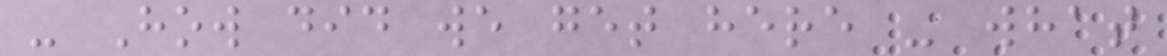- How did we get here - what
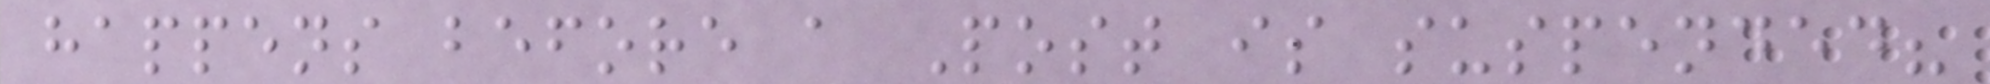happens before a Post is suspended?
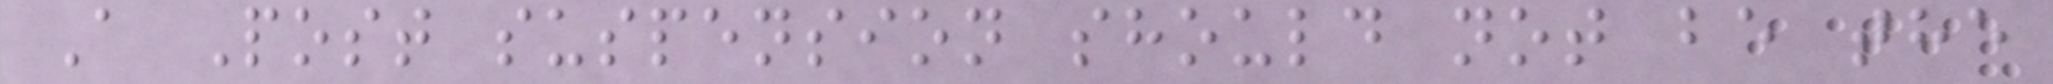A Post suspension should not be the
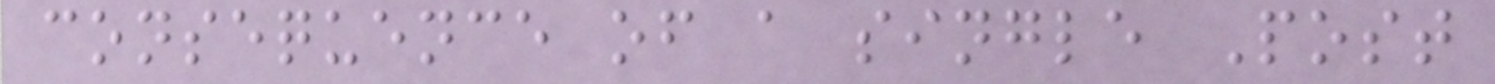consequence of a single Post
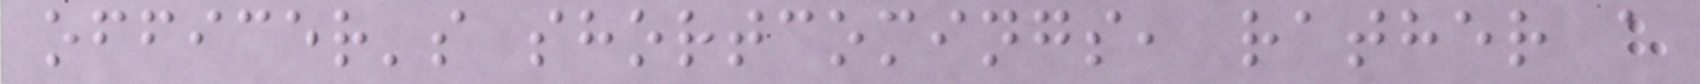officer's shortcomings, rather a
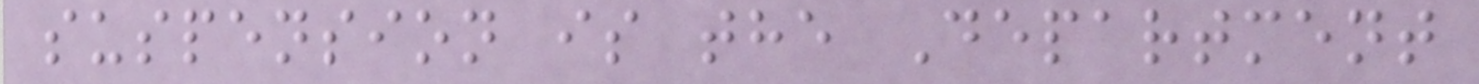suspension is the Department
